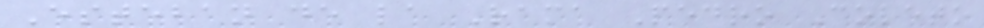Esteban de la Rama Pedro Coleto
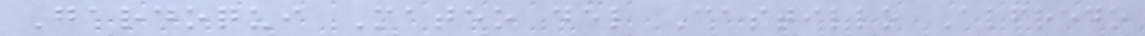Gardoqui Mateo del Castillo Alfredo
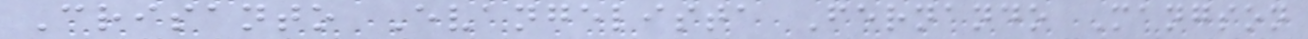Crisanto Evangelista Fernando Mangson
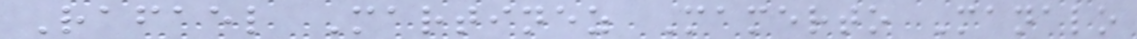Rafael Martinez Mamerto Manalo
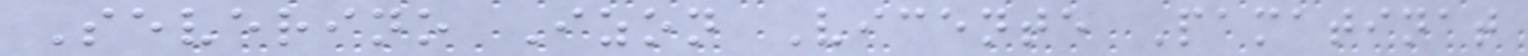Severino Izon Vicente Pamatinat
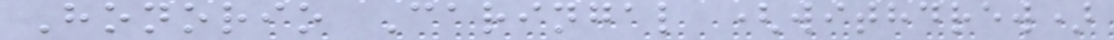Honorio Caringal (withdrew)
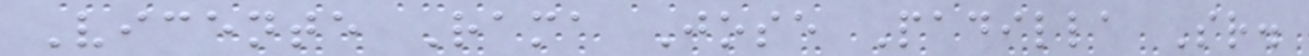Vicente Rama Jose Padilla Sr.
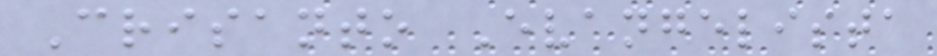Crisanto Evangelista
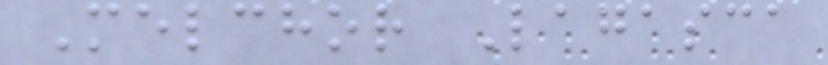Melchor Lagasca
